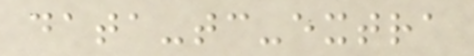data-tc-extra
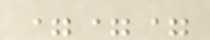===
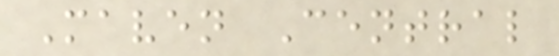Maven Central
